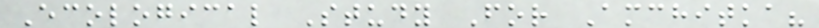Ecological Study For Amchitka?
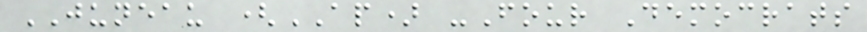JUNEAU (AP) -Four Democrats
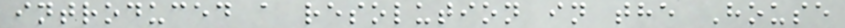introduced a resolution in the House
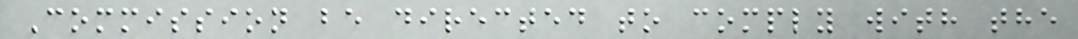Commission be directed to comply with the
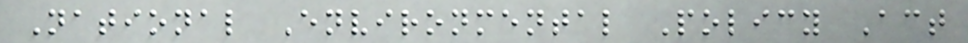National Environmental Policy Act
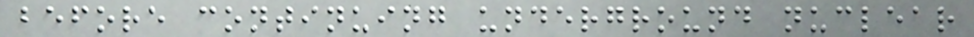before continuing underground nuclear
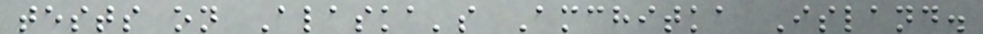tests on Alaska's Amchitka Island.
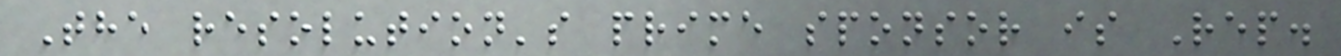The resolution's prime sponsor is Rep.
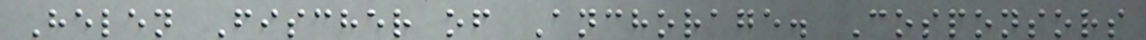Helen Fischer of Anchorage. Cosponsors
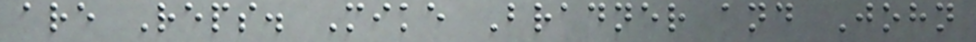are Reps. Mike Bradner and John
